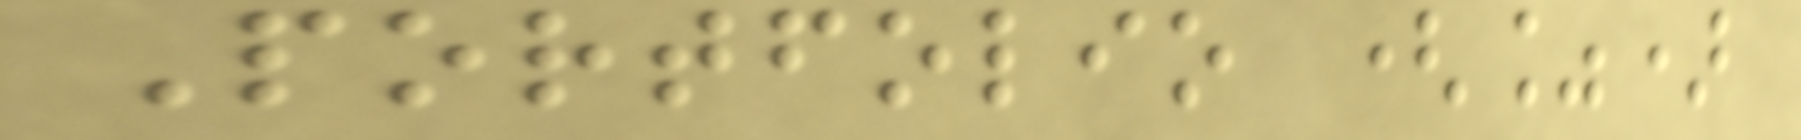Portfolio (%)
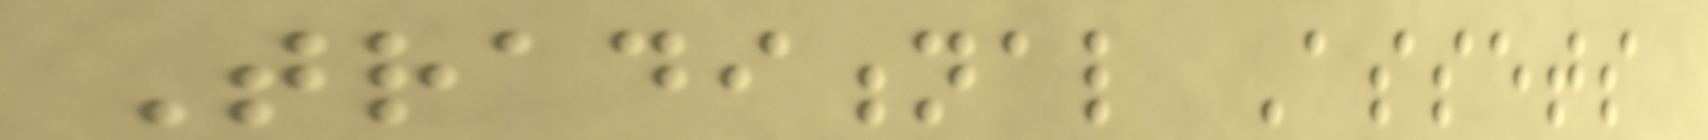Traditional Assets
